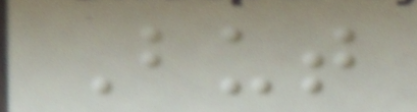But
